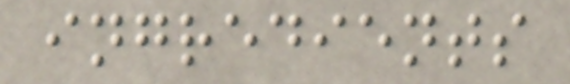ingredients
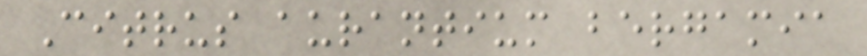Citrus aurantium bergamia
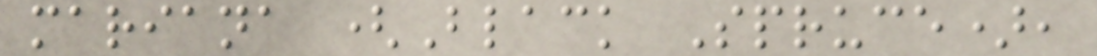mariana (Black Spruce),
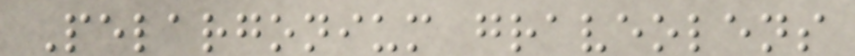Pelargonium graveolens
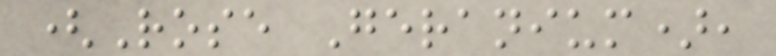(Rose Geranium),
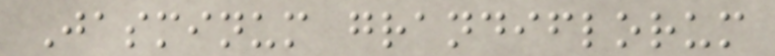Jasminum grandiflorum
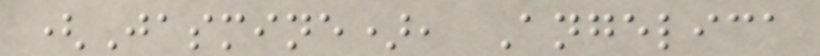(Jasmine), Angelica
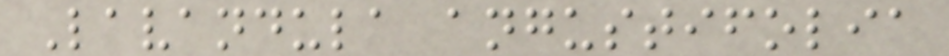Lavandula angustifolia
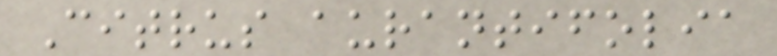Citrus aurantifolia
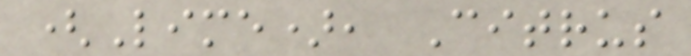(Lime), Citrus
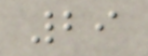29
